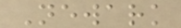Newark
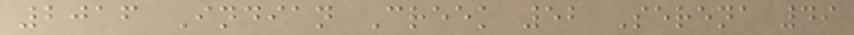2016 Indian Creek 52 Serena 49
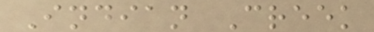Indian Creek
